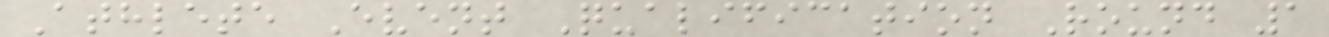Athlete Event Qualification Round 1
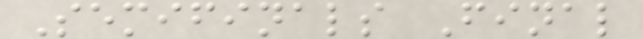Semifinals Final
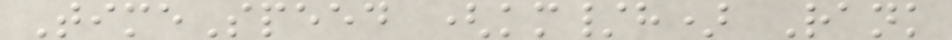TimeSpeed (km/h) Rank
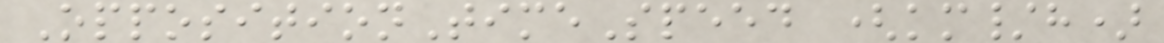OppositionTimeSpeed (km/h)
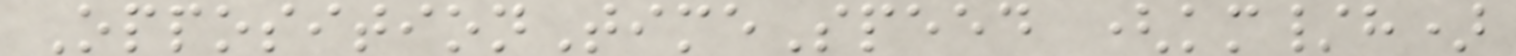OppositionTimeSpeed (km/h)
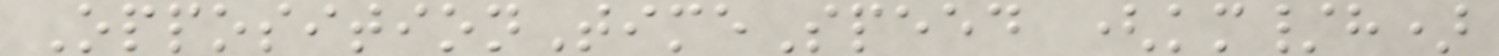OppositionTimeSpeed (km/h)
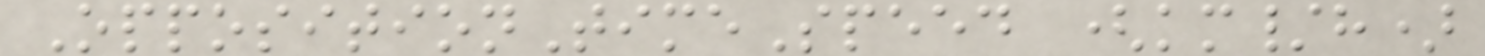OppositionTimeSpeed (km/h)
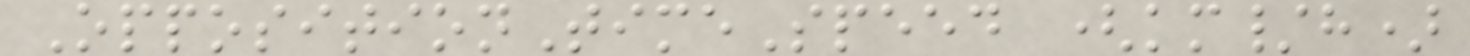OppositionTimeSpeed (km/h)
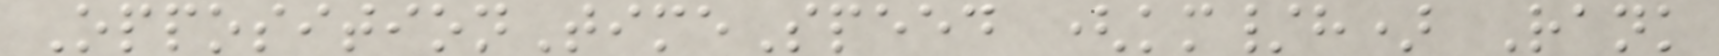OppositionTimeSpeed (km/h) Rank
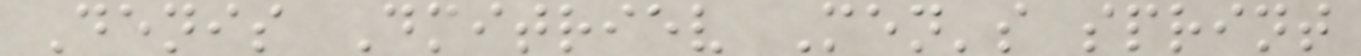Denis Dmitriev Men's sprint
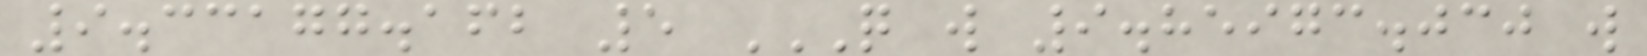9.33177.162 5 Q W 9.85973.030 W
